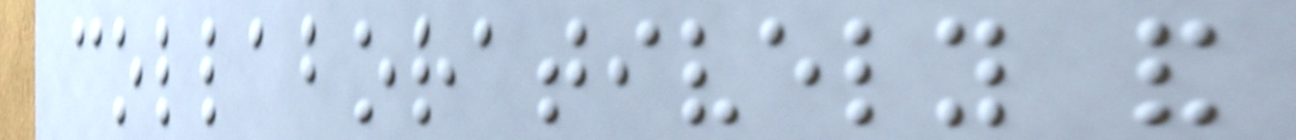collaboratively and
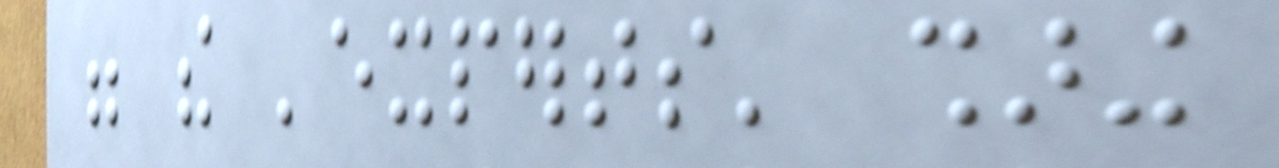were the 'experts' sharing
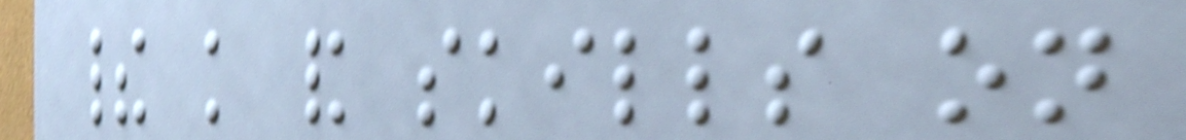their knowledge and skills on
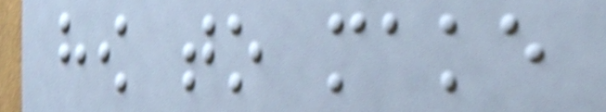how to make
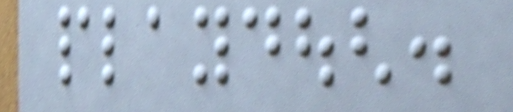playdough.
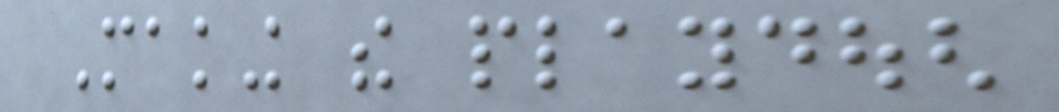Making the playdough
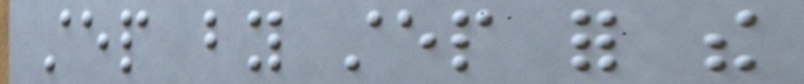step by step for the
